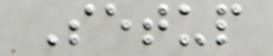Setup
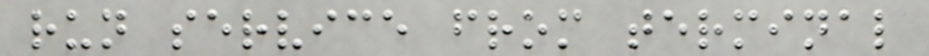run service from terminal
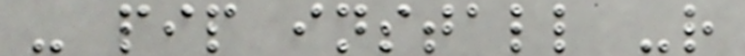- pip install -r
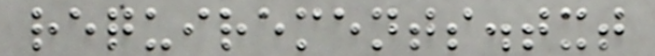requirements.txt
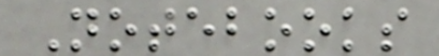Notebooks
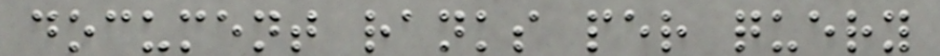document ranks per query
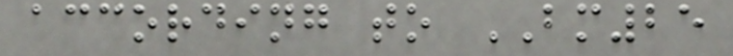according to BM25
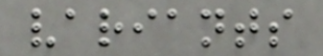variants
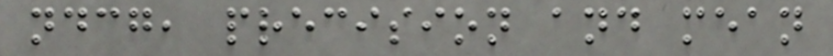ndcg, precision and mean
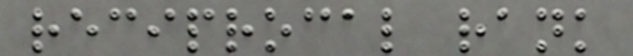reciprocal rank
